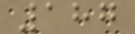187
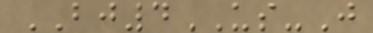BJ4US-J
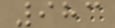983
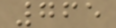765
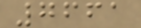7661
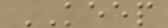KEEP
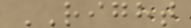RIGHT
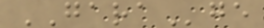GARAge
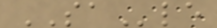SAle
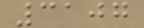3107
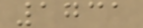1731
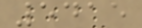5415
